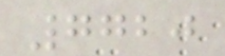7720
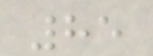85
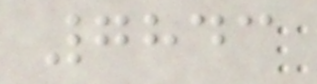7843
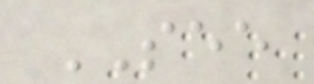SEE
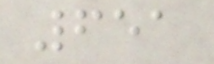651
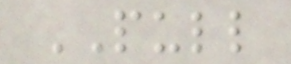PULL
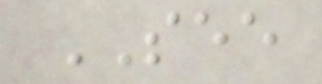SEE
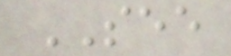SEE
